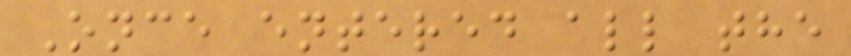Once entered all the
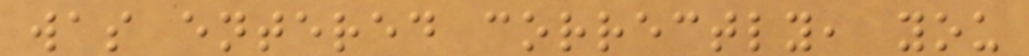was entered correctly, you
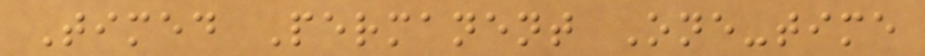Timed Permanent One-time
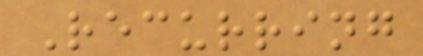Recurring
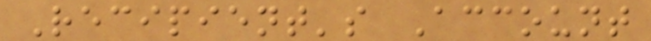Recipient's Account
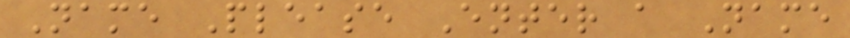Name Please Enter a Name
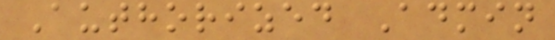Authorized Admin
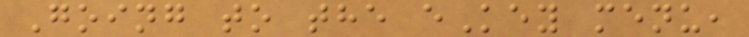Going to the eKey menu,
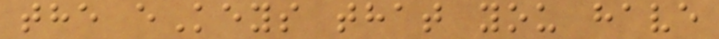the eKeys that you have
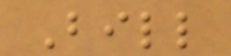Bill
